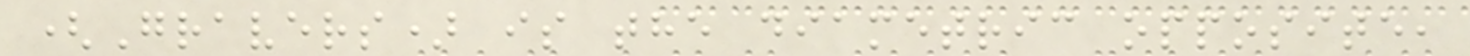(Gravers) is the diametric opposite,
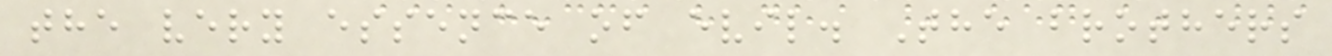the very essence of evil. The brothers
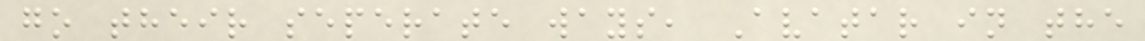go their seperate ways, Avatar in the
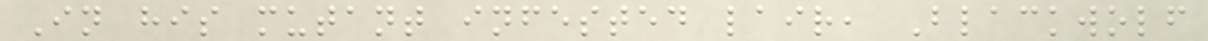In his mutant infested lair, Blackwolf
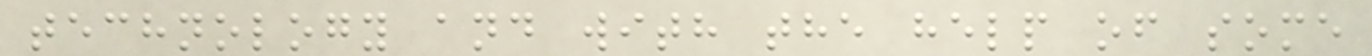technology and with the help of some
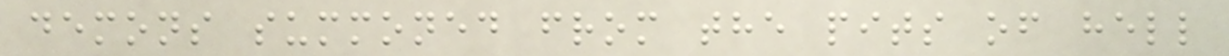demons summoned from the pits of hell
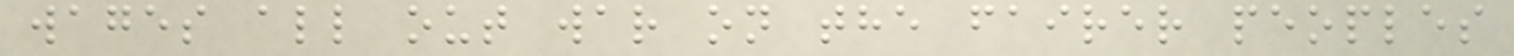wages all out war on the fairer peoples
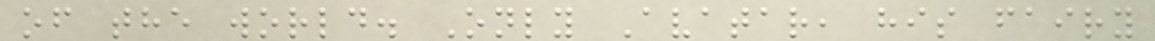of the world. Only Avatar, his fairy
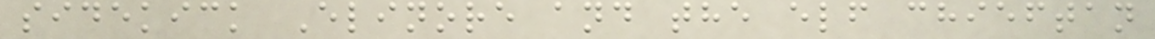sidekick Elinore and the elf chieftan
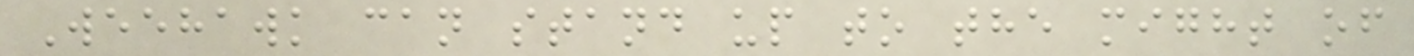Weehawk can stand up to the might of
